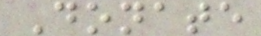Donate
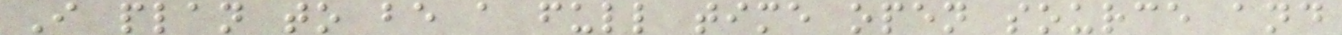I plan to be a full time open source and
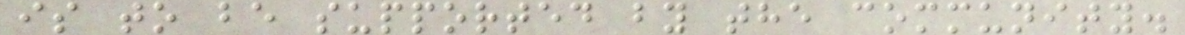is to be supported by the community.
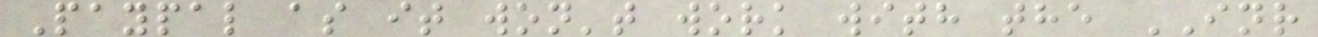Paypal as it won't work with the INR
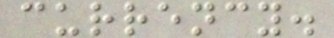currency.
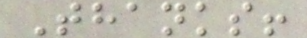Thanks!
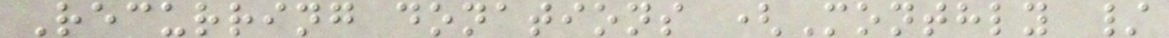Recurring donations (Monthly /
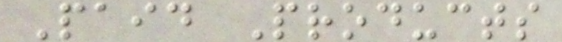Paid Products
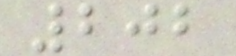202
